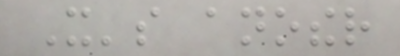It's another
